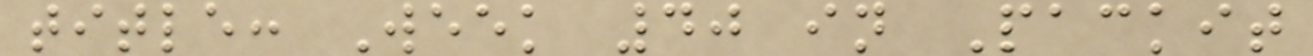title: Week 40 in Packit
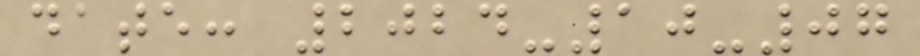date: 2024-10-07
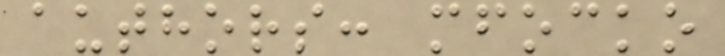authors: mfocko
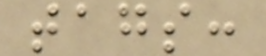tags:
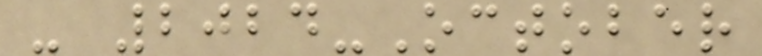- 2024-October
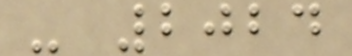- 2024
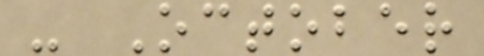- October
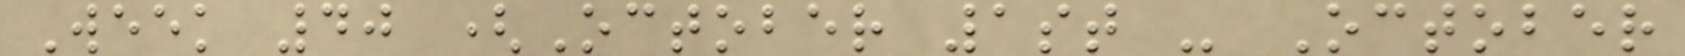Week 40 (October 1st - October
